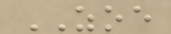ZOE
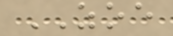ZOE
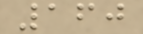160
